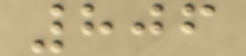806
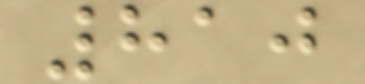810
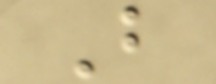B
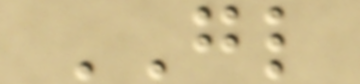GL
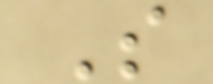S
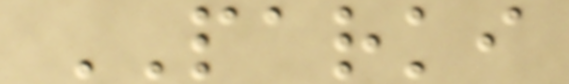PARKI
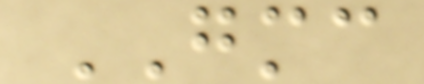GMC
